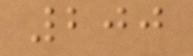200
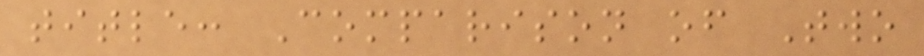title: Comparison of Two
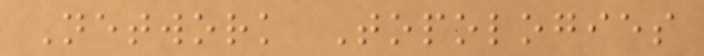Network Topologies
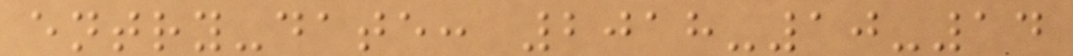entry-date: 2018-10-14
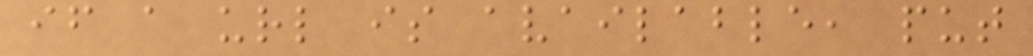if a url is available, put
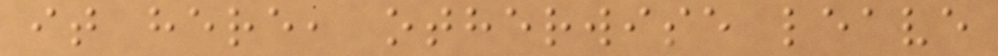it here, otherwise leave
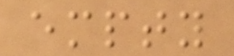empty
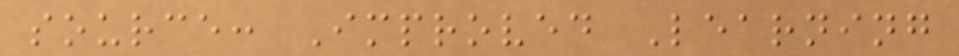source: Improved Learning
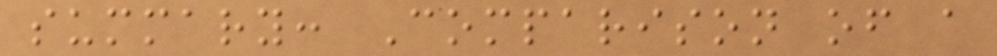summary: Comparison of a
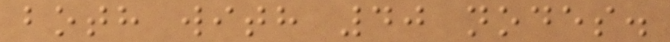both with 40 nodes.
